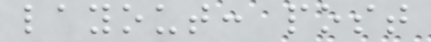layout: post
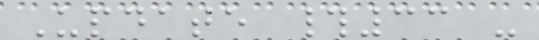Update #33 -
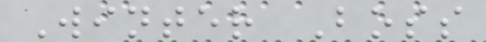Winter Boss
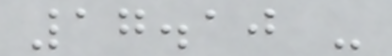17.10 -
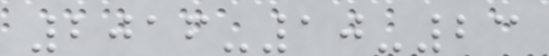2016-10-23
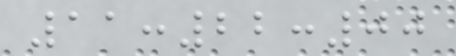11:22:00
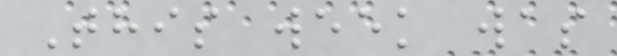This week was
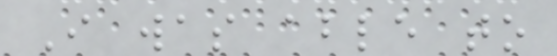I was able to
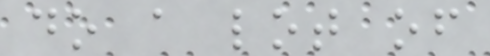do a lot of
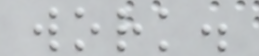work.
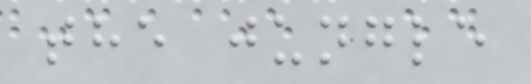the jungle
